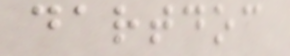dartdoc
